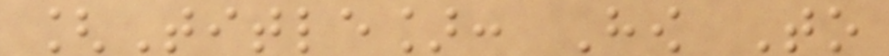[Title]: How To
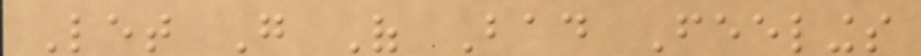Let Go Of Bad Feelings
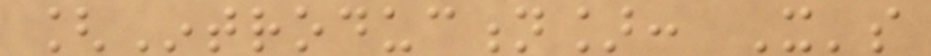[Introduction]: It's
